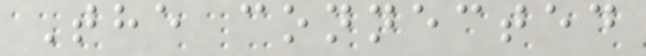The connected
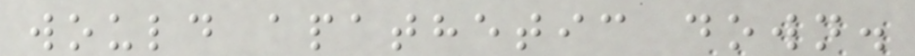would apathetic down.
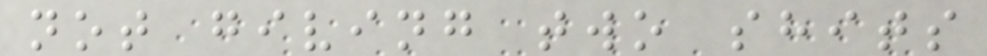not giving two shits
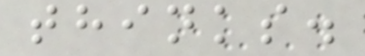thinks.
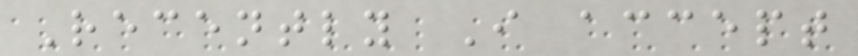Recently I accept
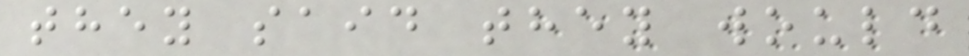they said they would
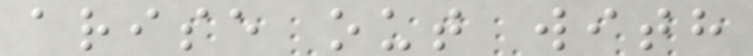arise out with
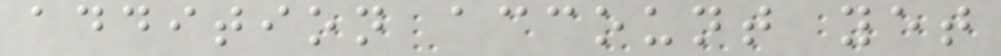addition account yet
